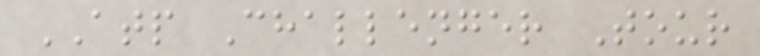ATP Challenger Tour
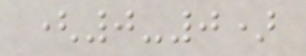(0-0)
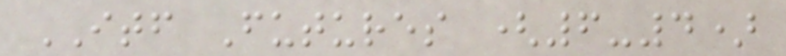ITF Futures (6-4)
